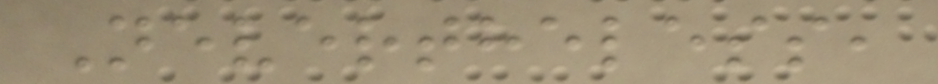Nevertheless,
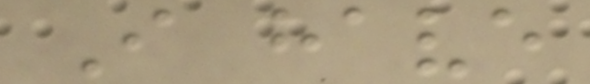I have
